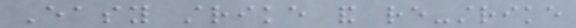Easy strike and re-strike
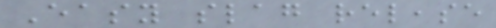Easy slag release
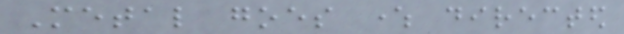Metal goes where directed
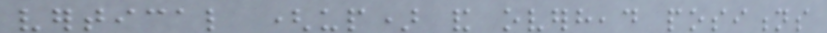vertical (up) and overhead positions
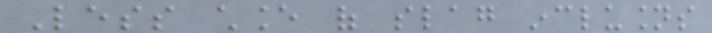Less chance of slag inclusions
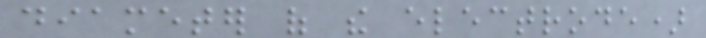diameter of the electrode)
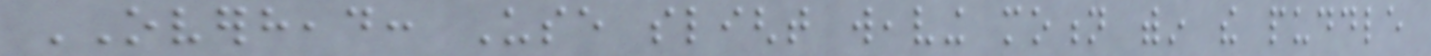OVERHEAD: Use slight weaving motion within the puddle
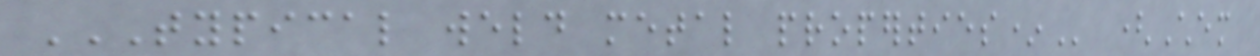TYPICAL WELD METAL PROPERTIES* (Chem
